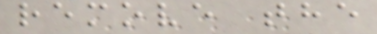remove the
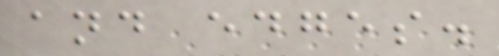and edges.
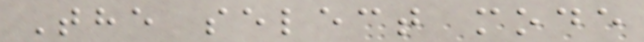The select mode
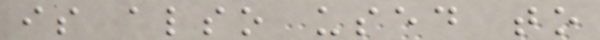is also used to
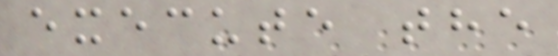execute the
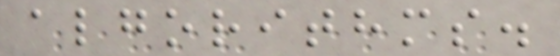algorithms.
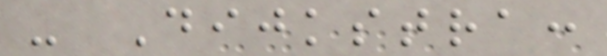- Dijkstra:
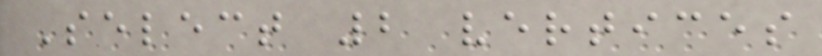Select 2 vertices
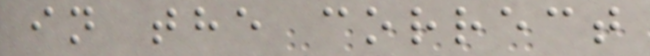in the correct
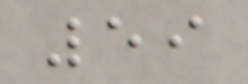59
